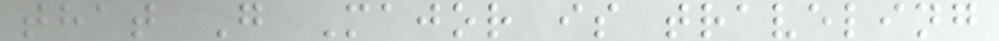that G Major is traveling
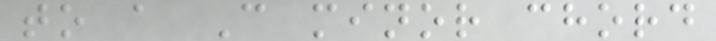to a C minor chord
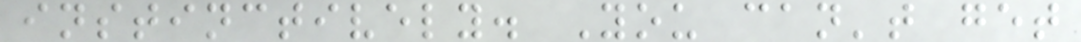instinctively. You can't get
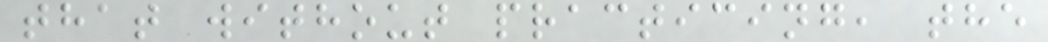that without practicing, the
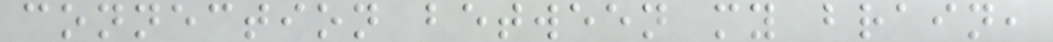connection between my brain,
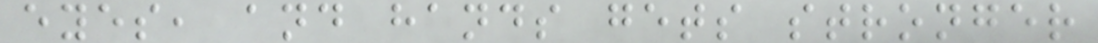eyes, and hands gets stronger
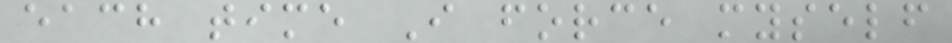each time I force myself
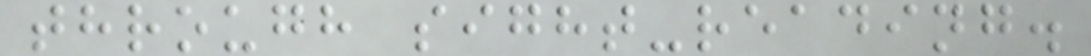through sight-reading.
